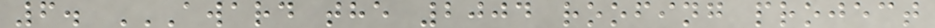6. AWARD THE 2004 ROOFING PROJECT
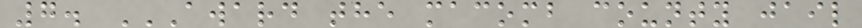7. AWARD THE MACOMB COUNTY JAIL
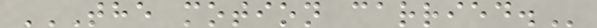THE MOTION CARRIED.
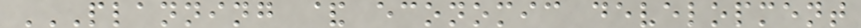PLANNING & ECONOMIC DEVELOPMENT
